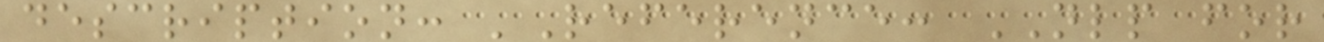description: 'Reference: NLP for
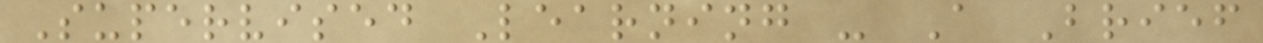Supervised Learning - A Brief
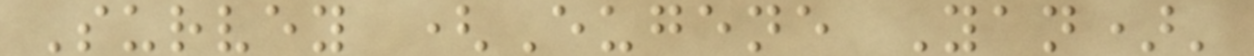Survey (Eugene Yan)'
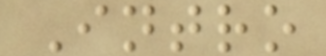Intro
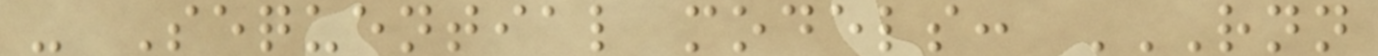- Sequential models: RNN
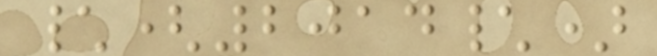\(2014\)
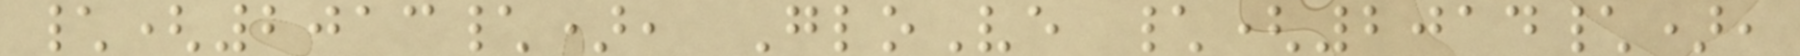\(2013\), GloVe \(2014\),
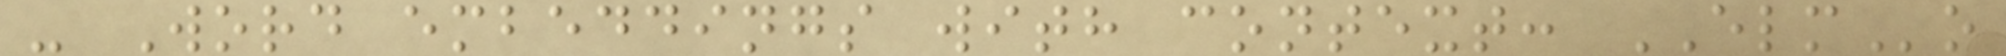- Word embeddings with context: ELMo
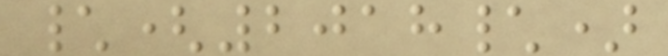\(2018\)
